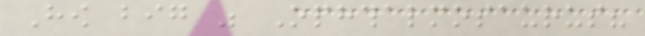How big was Ophthalmosaurus?
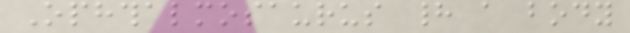Ophthalmosaurus had a body
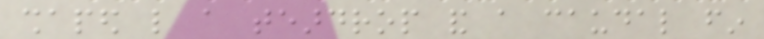shaped like a teardrop and a caudal fin
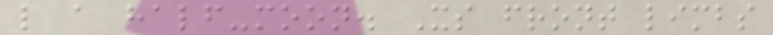like a half-moon. Its front limbs
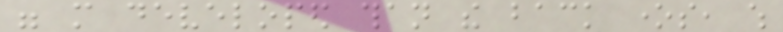were more developed than the back ones, which
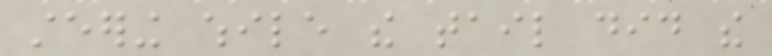steering while the tail did the
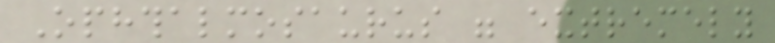Ophthalmosaurus were extremely
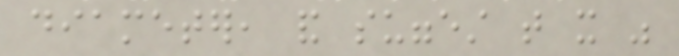diameter, and suggest that it was
